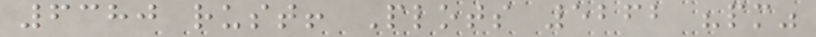6380 rust! Plots 5262 "pm"
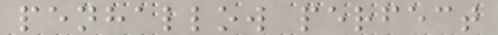penhallow perfect
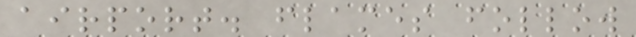airport. flames follow
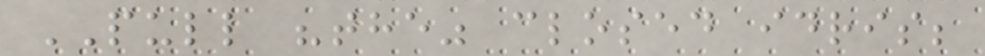PULL "the" closed idris;
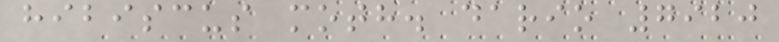hibiscus moth. dario 7920
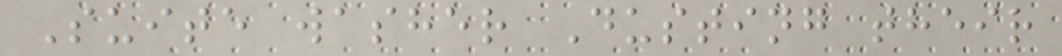Suite washer Dusting their
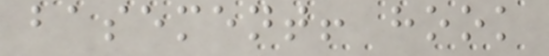basement! hook
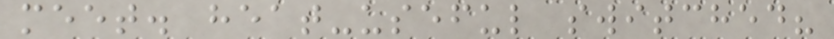meet. heat-useful switched?
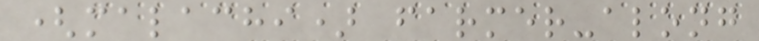(malachi) farmer-along
